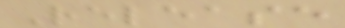Release
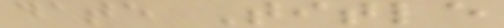date Title
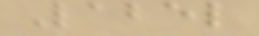Label
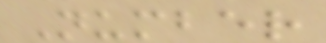Number
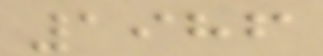1986
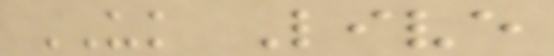UK Live
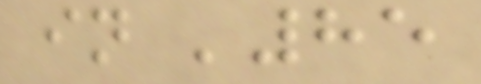in '85
